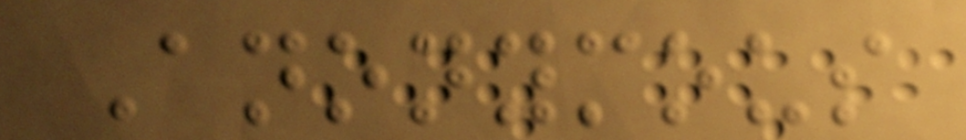Anonymous
